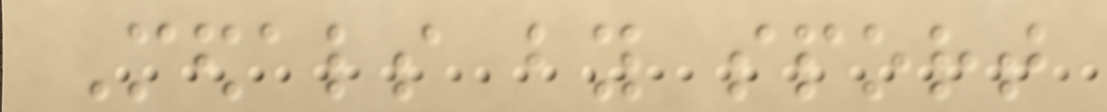Medals by sport
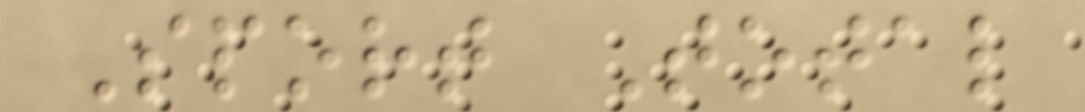Sport Total
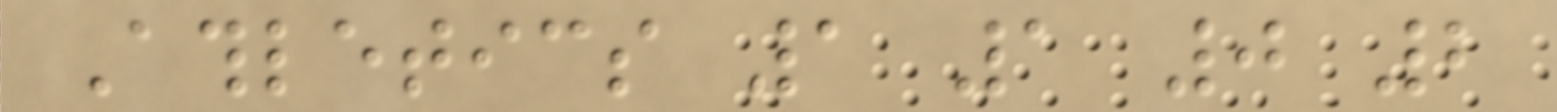Athletics 1 1 0 2
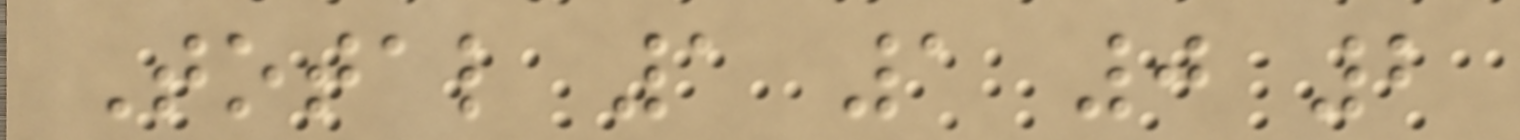Total 1 1 0 2
